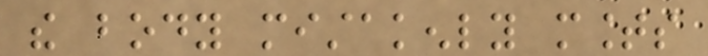the body mistakenly mounts
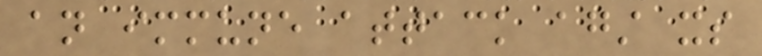an immune attack against its
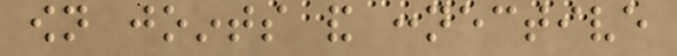own joints and connective
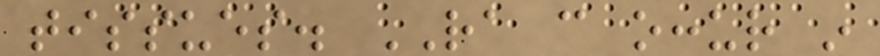tissues. RA can occur in
